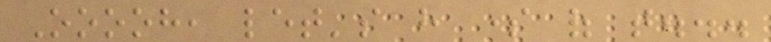Ooooh, let's have some of that...
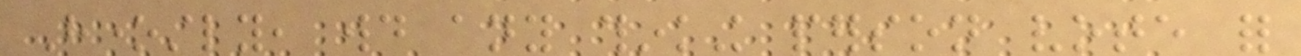Honestly, would any thinking person vote for
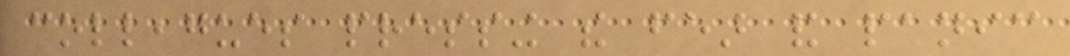colleagues pressing the fear and panic
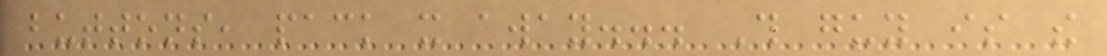buttons, pack it away... This guy is the
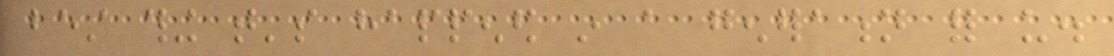best thing that's happened in a generation for us.
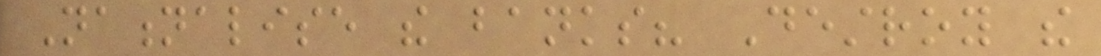Nationalise the banks? Destroy the
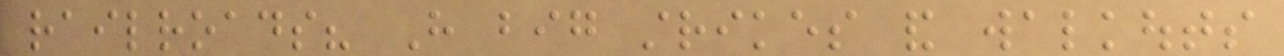railroads? Have big strikes and walkouts
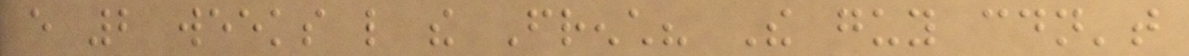every 2 weeks like the French? The guy couldn't
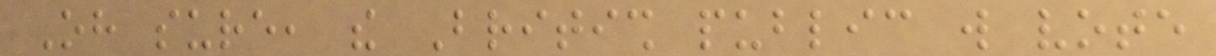Oh sure, the British public will vote
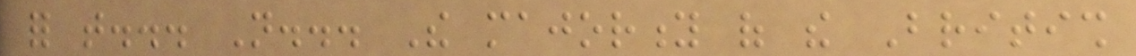for that... Not... The majority of the British
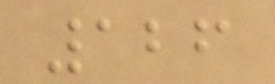126
